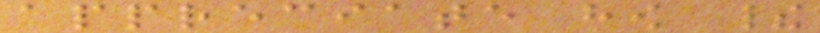appreciate how their
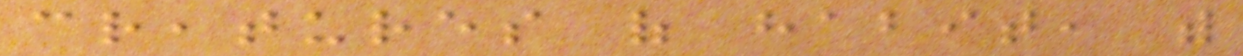creatures of habit, with
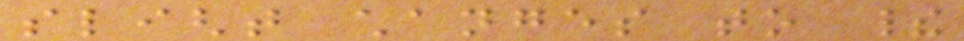slight changes to their
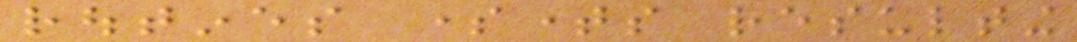routines sometimes resulting
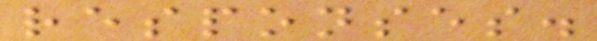responses.
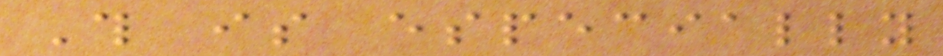This is especially
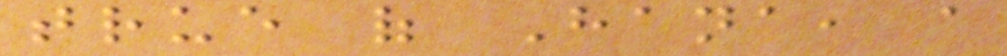true of Hana, a
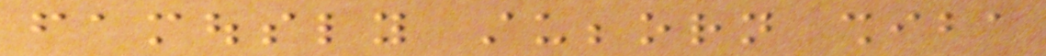famously stubborn shiba
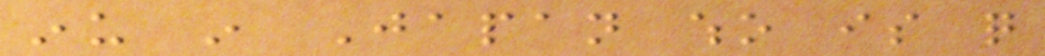inu in Japan who is quite
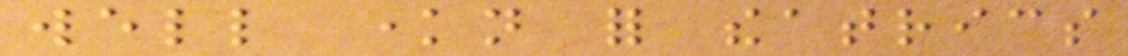well known for theatrics
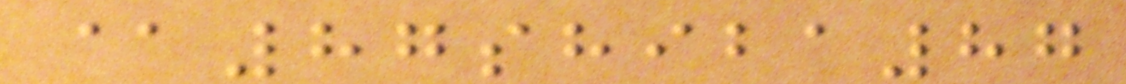@87shiba87
